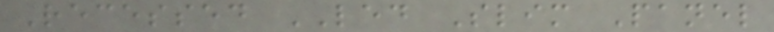Recessed LED Slim Panel
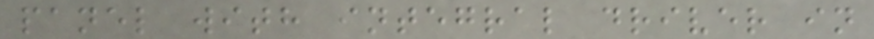panel with integral driver in
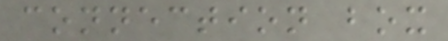connection box
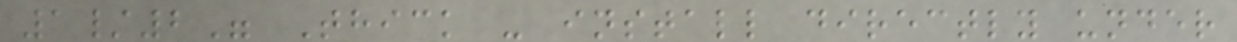1/2" Thick - install directly under
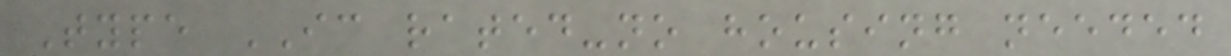Type IC rated-no housing needed
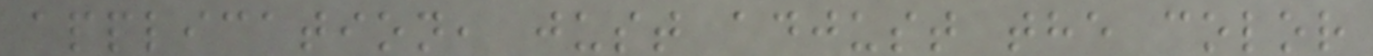application, just adjust the color
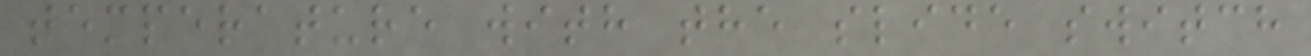temperature with the slide switch
